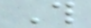This
